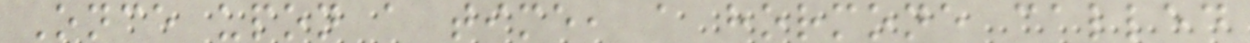Once upon a time, a hormone called
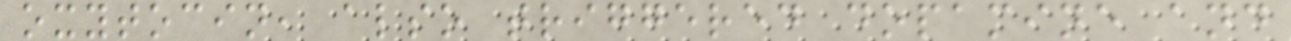oxytocin, also triggered dopamine and
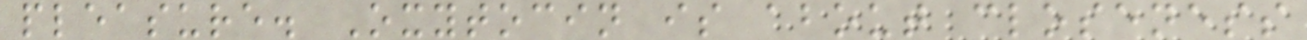pleasure. Oxytocin is about closeness
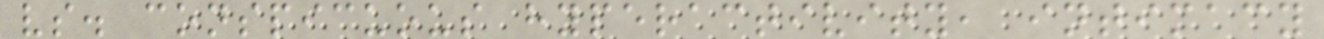vs. conspicuous hyperactivity, intimacy
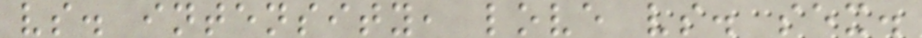vs. intensity, love vs. sex.
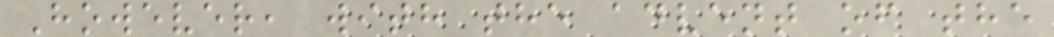However, with the advent of the
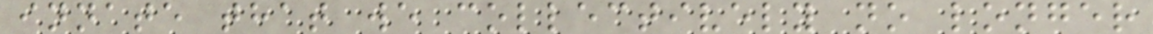innate that we collectively no longer
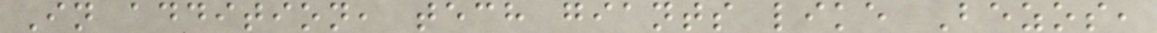In addition, tech giants like Bezos,
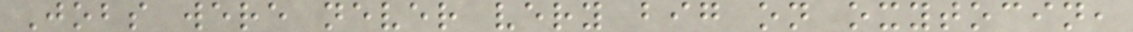Jobs were never very big on oxytocin,
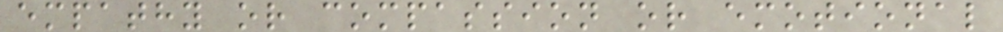empathy or compassion or emotional
